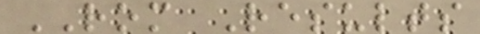ROM Results
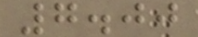7.00
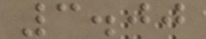3.00
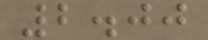2.00
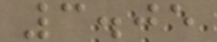3.05
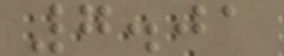7.01
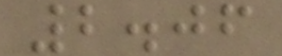2.06
